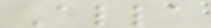Alla
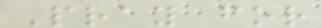Pray for
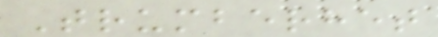Trumberhet
